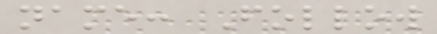name: Follow
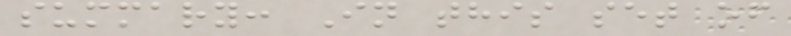summary: In this set of
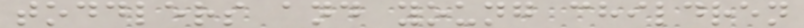toddlers and young children
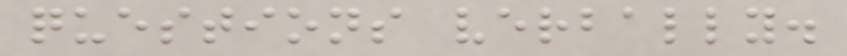questions verbally.
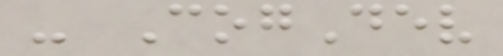- CogDev
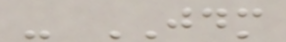- JDM
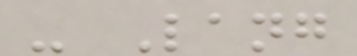- Lang
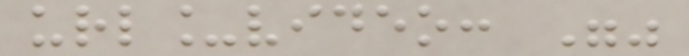url_video: ""
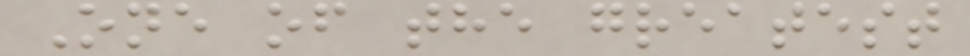One of the greatest
